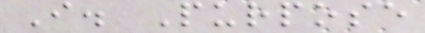I. Purpose
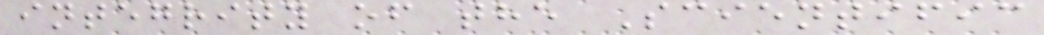integrity of the Scientific
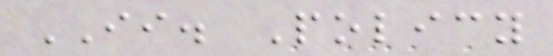II. Policy
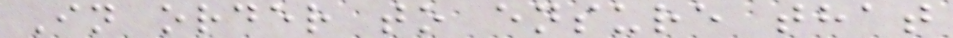In order to ensure that
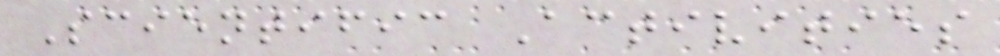Scientific Activities
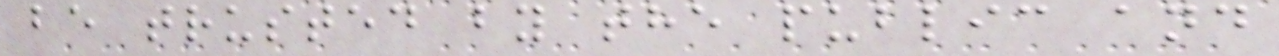be trusted by the public and
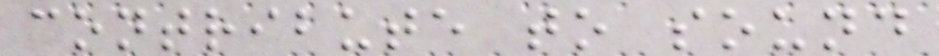contribute to sound
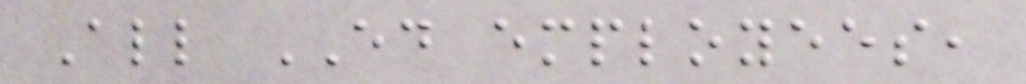All ED employees,
